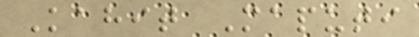Kahit Maputi
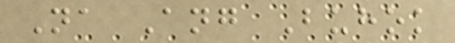Na Ang Buhok
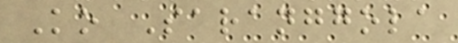Ko Saranggola
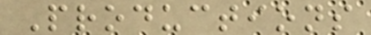Productions
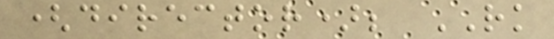(director); RK
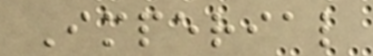Imperial
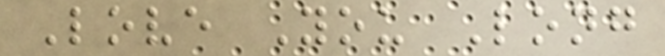Love You Long
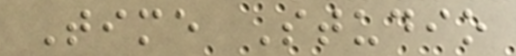Time Studio
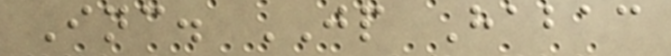Inc. JP Habac
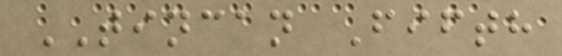TINCAN Fifth
